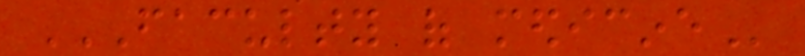FACULTY OF MEDICINE
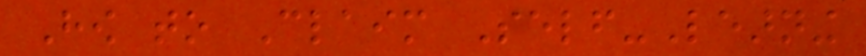How to Claim Self-Learning
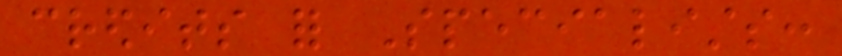credits for Specialists:
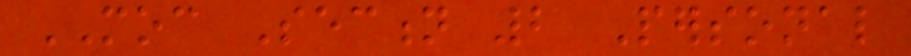MOC Section 2 Personal
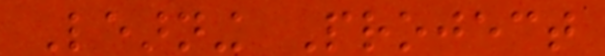Learning Project
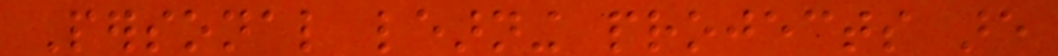Personal learning projects are
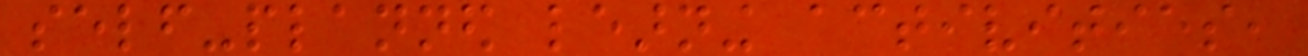self-planned learning activities,
